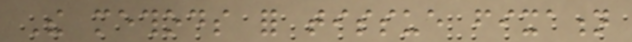The methods for tissue fixation
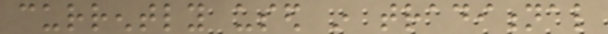currently used in traditional
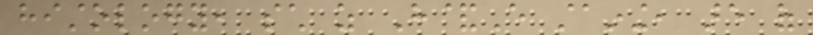histology, such as H&E staining, are of
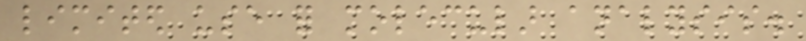limited use for molecular analysis.
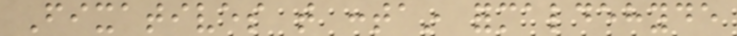Fixatives that contain formaldehyde
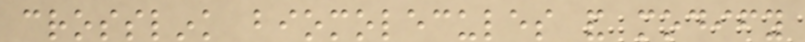crosslink biomolecules and modify
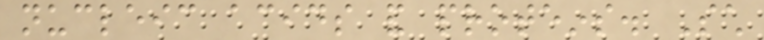nucleic acids and proteins. Such
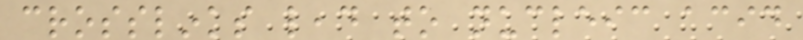crosslinks lead to nucleic acid
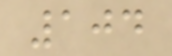104
